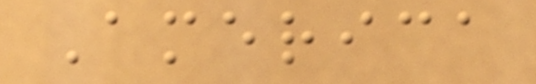America
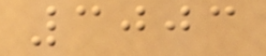3003
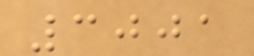3001
